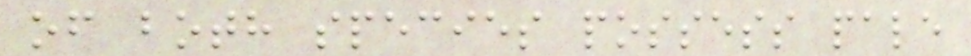of both species possess pale
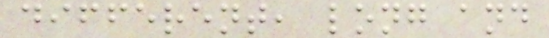different, long and
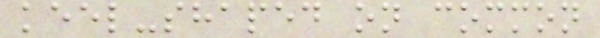keel-shaped on common
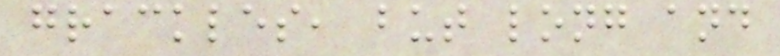grackles, but long and
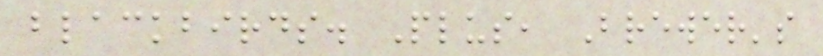blackbirds. Plus, Brewer's
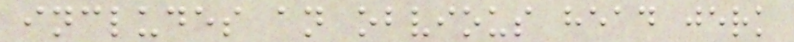includes an obvious head jerk
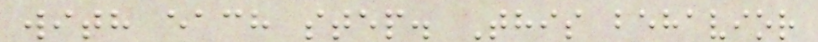with each step. This behavior
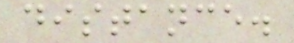distance.
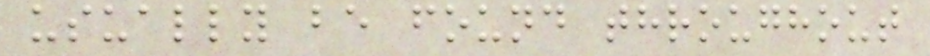usually be found throughout
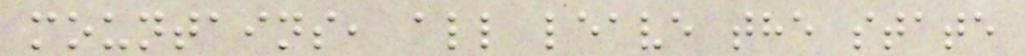mountains, all leave the state
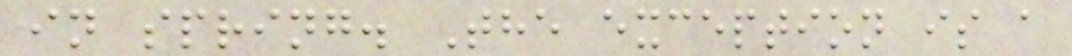in spring. The exception is a
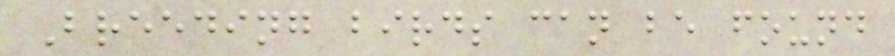Breeding birds can be found
